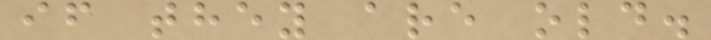if they are old.
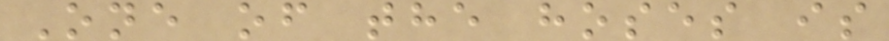One of the hoses is
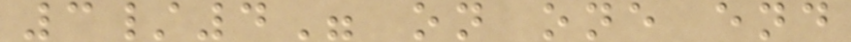3/4" on one end
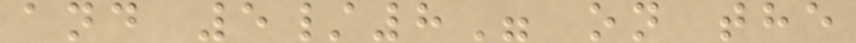and 5/8" on the
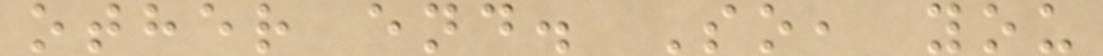other end. So, you
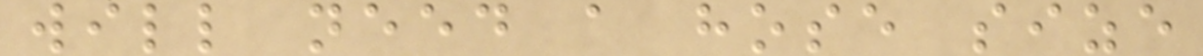will need a hose size
